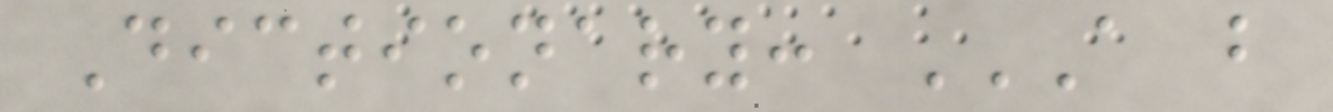Dictionary: A B
